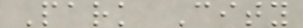Park City
